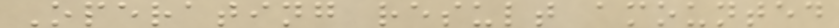Operating result amounted
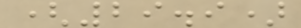(29.9)
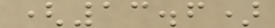(13.6)
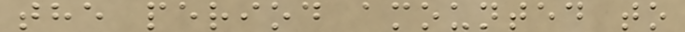the period amounted to
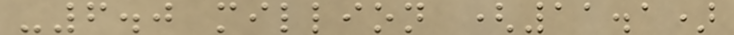-6.0 million (11.1)
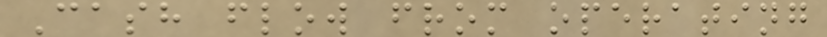Cash flow from operating
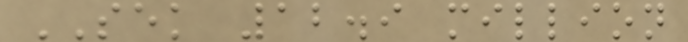SEK 12.9 million
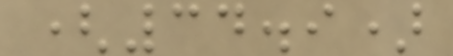(34.9)
